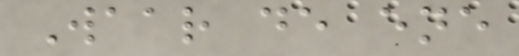Waar de ene
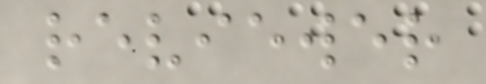reviewer
